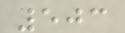503
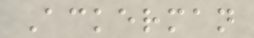Ackerman
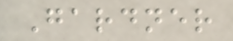Gardner
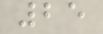25
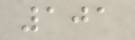101
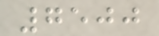7500
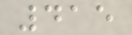415
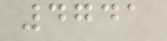4741
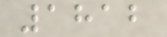1812
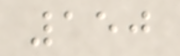150
